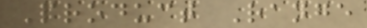Product Range
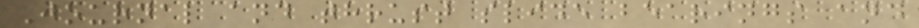Journal and thrust slide bearings and
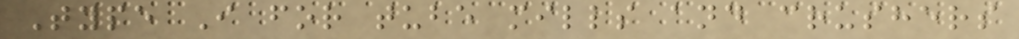Type I for tube mills and crushers
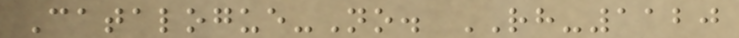Catalogue-No. RH-1120
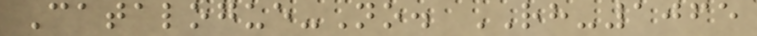Catalogue-No. RH-1065
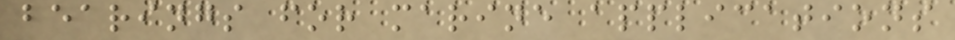bearings for marine applications
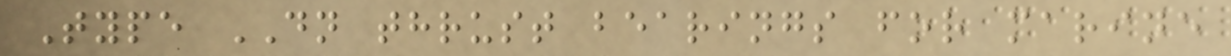Type DN thrust bearings for marine
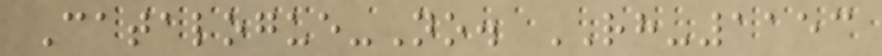Catalogue-No. RH-1153
